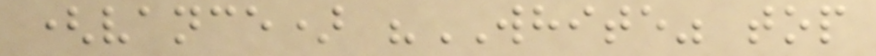(vance) "WHITE" top
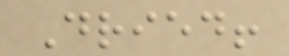Dried!
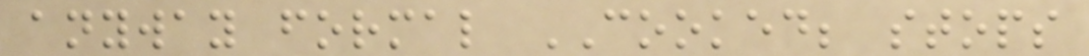anyway formal COOKED; stops
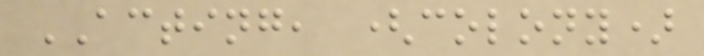ACTING, (colony)
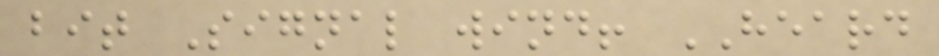bit Signal wind! HEARD
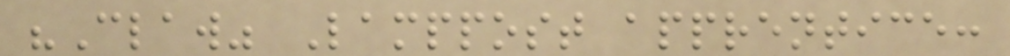"Claw" Lamppost apprentice:
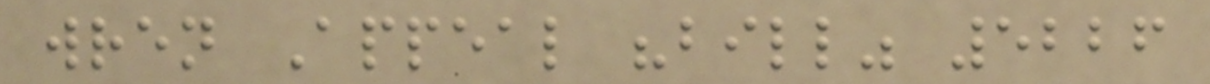wren Appeal "bill" 5226
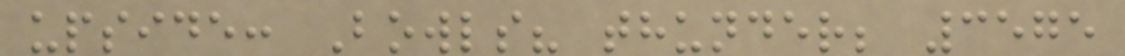upside: Bowls? thunder; 3575
